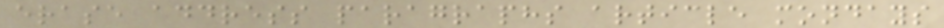erase address paragraphs article mondays
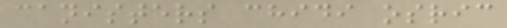canisters chidi osric
